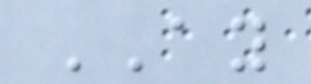AY
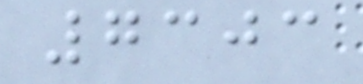7303
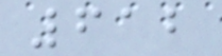612
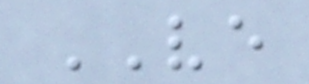VE
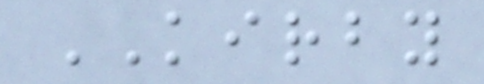KIRBY
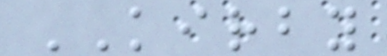KIRBY
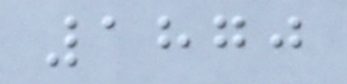1870
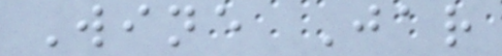Wine Jar
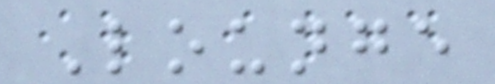Lounge
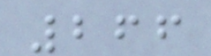266
